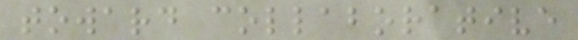toward collaborative
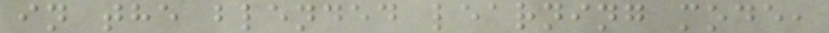in the blended learning mode,
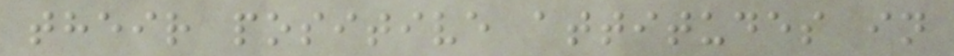their positive attitudes in
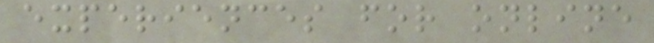experiences for online
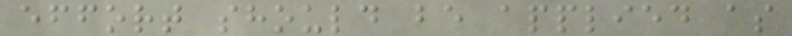effort should be applied as
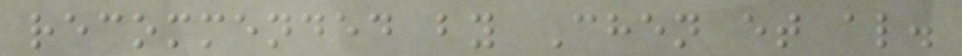recommended by Chen et al.
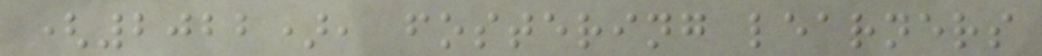(2022), fostering learners
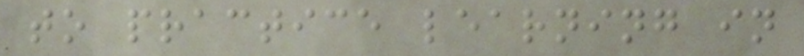to practice learning in
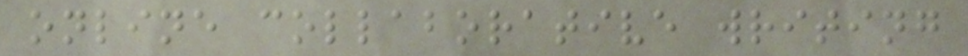online collaborative writing
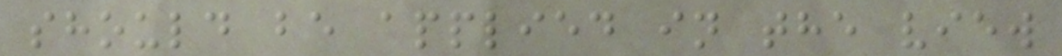should be applied in the view
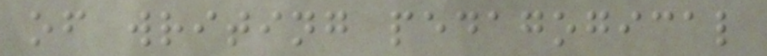of writing pedagogical
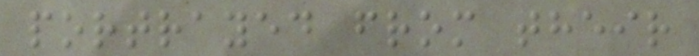portrayed from their
